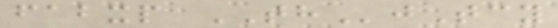fabxp THjTcy
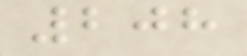208
